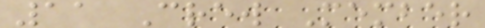11 Crew Member
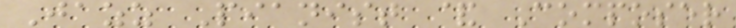Jazz Pianist & Composer
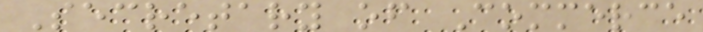Secretary of Commerce
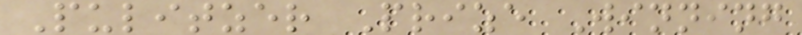Pulitzer Prize Winning
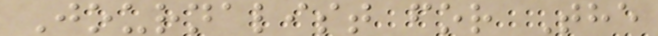Journalist for The
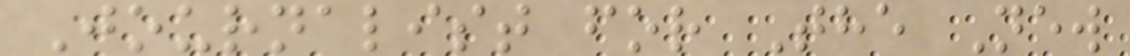Journalist for The New
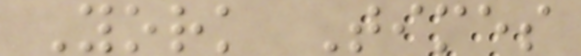York Times
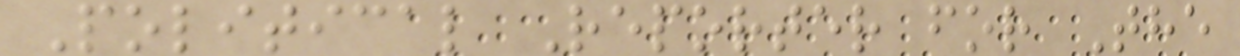Political Reporter for The
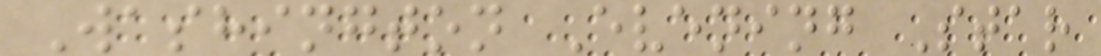Washington Evening Star
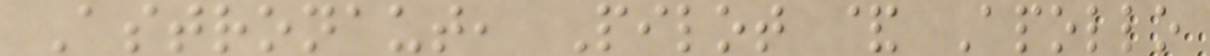Astronaut, Pilot & Apollo
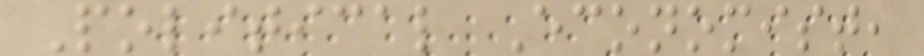Political Economist,
